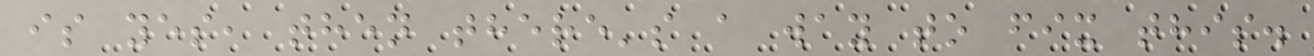is yes, then there's a way to fix this.
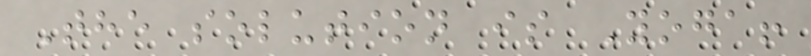The solution is Yoga!
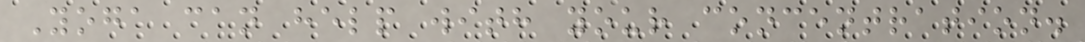Yoga can help with your concentration.
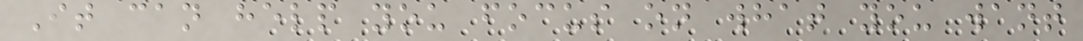It can help you focus on what you want
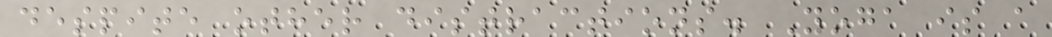despite other distractions. Yoga is a
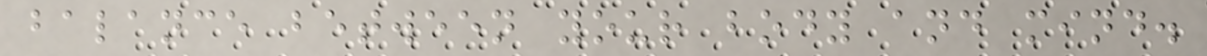balance between your body and mind.
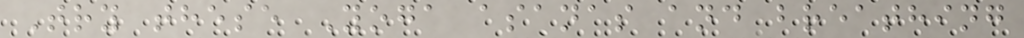Try these Yoga asanas and breathing
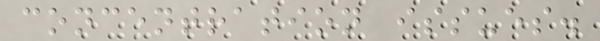concentration issues.
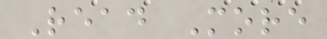Read More
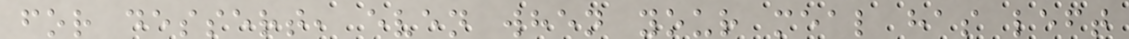for dessert, even when your meal has left
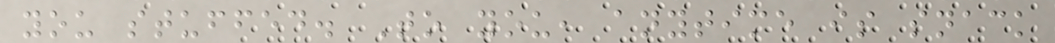you stuffed. To you, anytime is snack
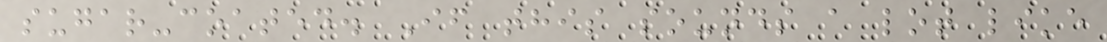sugar-coated. If this sounds a lot like
